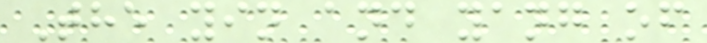The yin and yang of
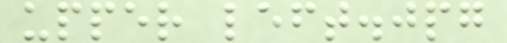upper left.jpg
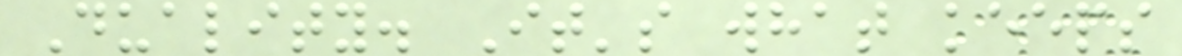Duality. It's what keeps
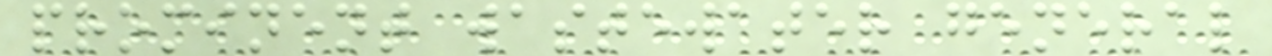prominent wastewater general
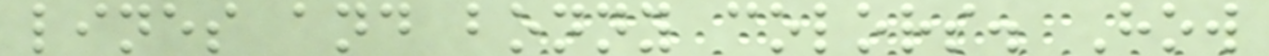lines and bonny colors. How
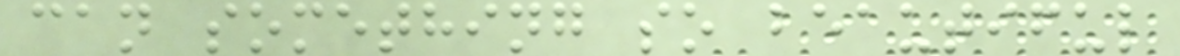can something so beautiful
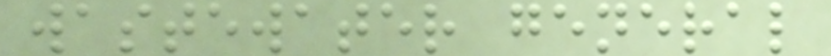wastewater general
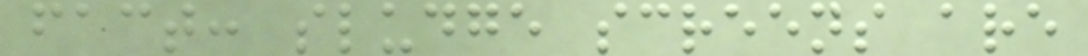fact: sludge screens are
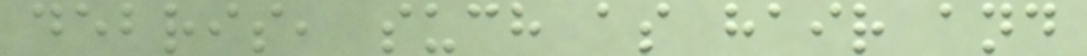debris, such as hair and
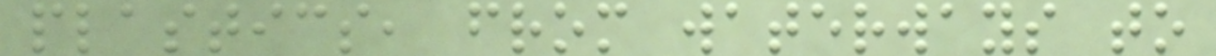plastics, from waterways to
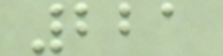221
